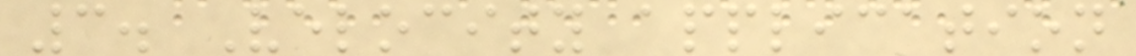3. Velocity application
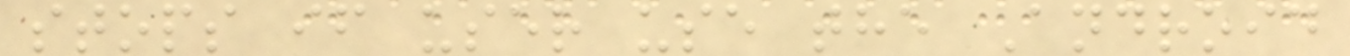stops if user use the Android
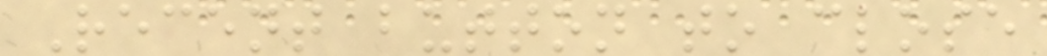Recent button to close
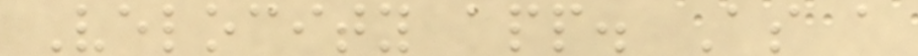Velocity app. As a
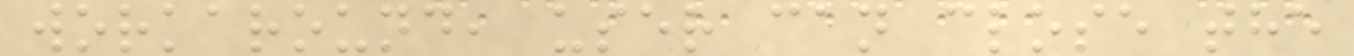workaround, user can close the
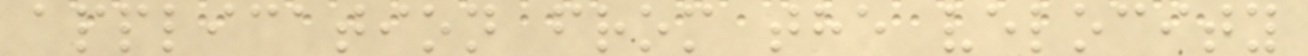application from the velocity
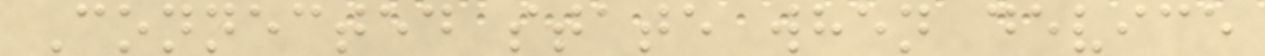Connected state when device
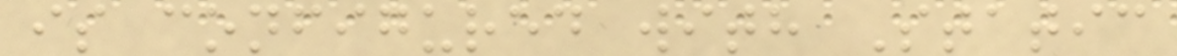is configured with Static
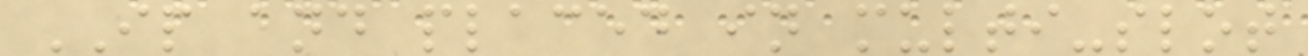IP and placed in multi-slot
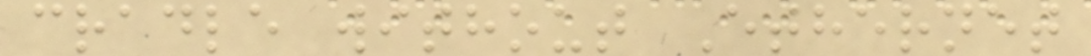cradle without Ethernet
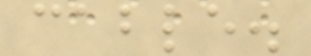cable.
